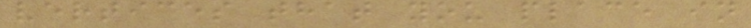vertices that you place in
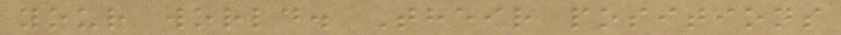your world. Their positions
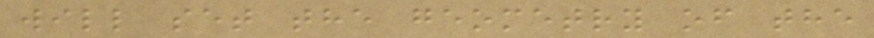will set the geometry of the
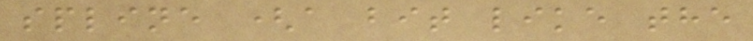spline (a bit like the
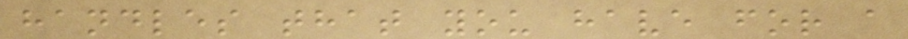handles that you have for a
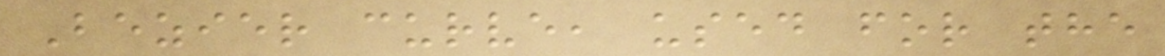Bezier curve, used for the
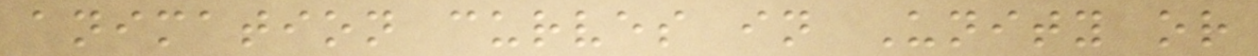animation curves in Unity or
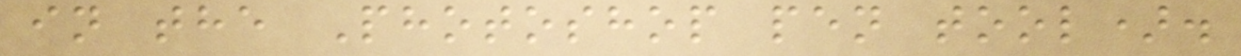in the Photoshop pen tool).
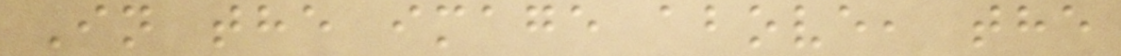In the image above, the
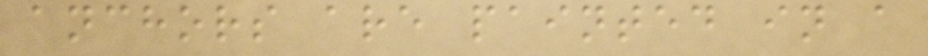anchors are painted in a
